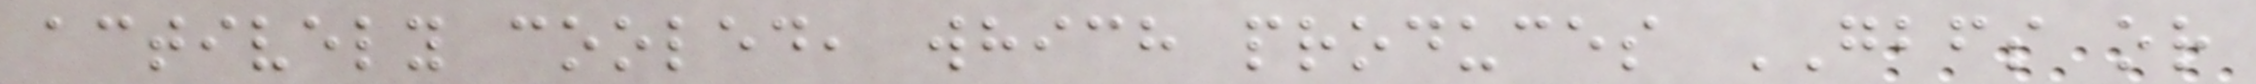actively cooled, which produces GBFS or
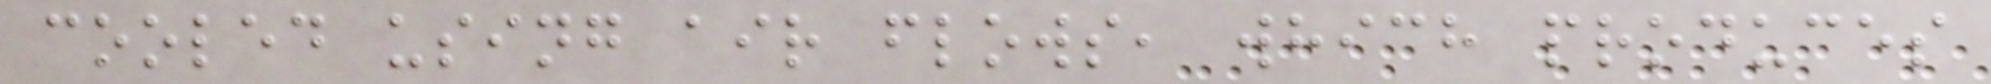cooled using air flows, which produces
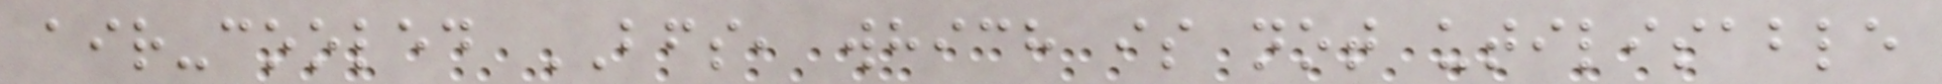air-cooled BFS, which is not utilisable
